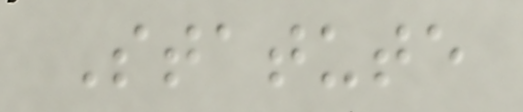Statute
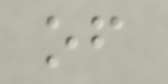of
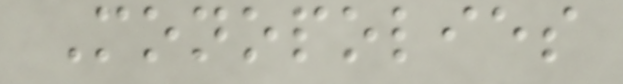Monopolies
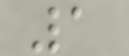1
